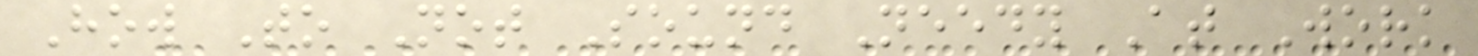How To Not Sound Needy At Work
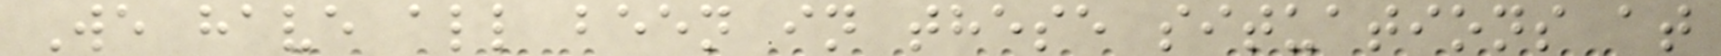We have all been in these situations at
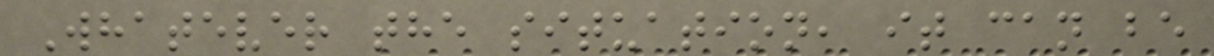Whatever the situation, it can be
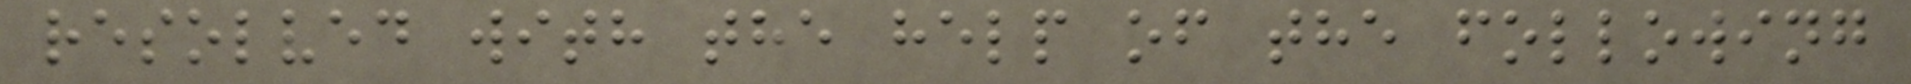resolved with the help of the following
